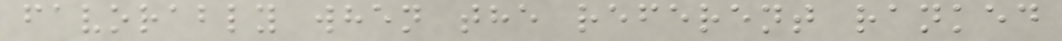favorably when the referent ranked
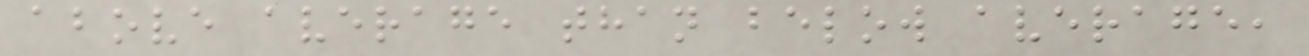above average than below average,
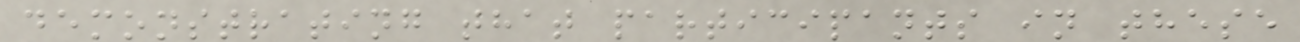demonstrating that participants in these
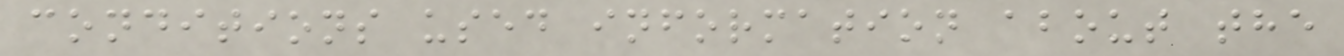conditions used information about the
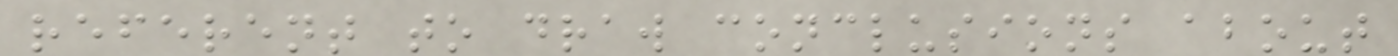referent to draw conclusions about
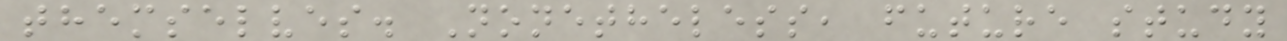themselves. Nonetheless, future study
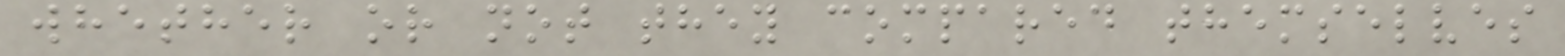whether or not they compared themselves
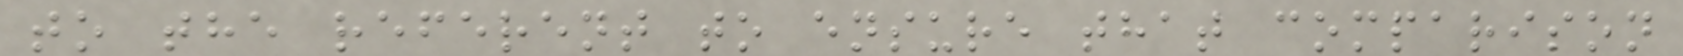to the referent to ensure that comparison
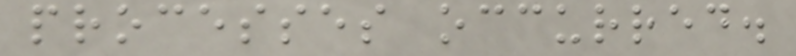processes occurred.
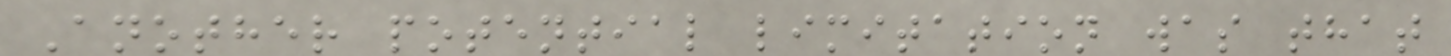Another potential limitation was that
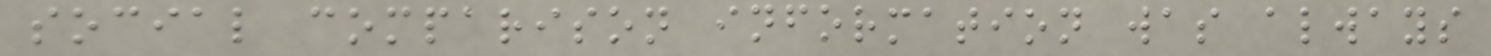social comparison information was always
